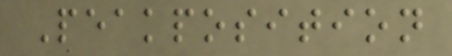Peakposition
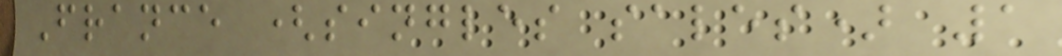France (singles sales) 1
